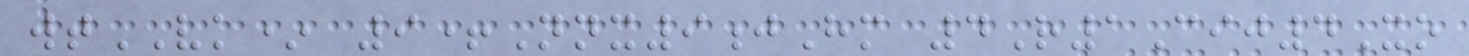wtVK* 9+Nnx9jHm 4R1Cij4Xo
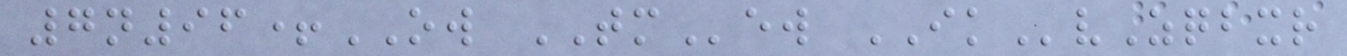7n96+OW TMew IKvZqbxr
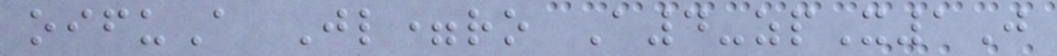oifuA Jl=ro A4-zpX1J
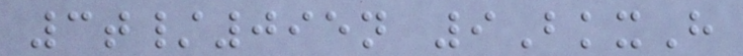3t/095n 9BkxH
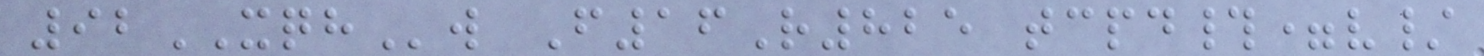92XQHw F16R825 tcpd#=v/
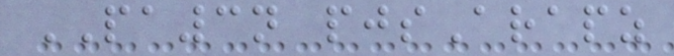PA3n pjsArapz
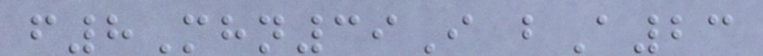f8Mhn39I bA23
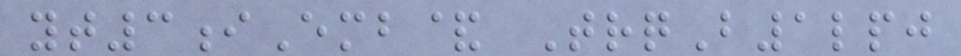yt3iEmb& TrqB1lpj
